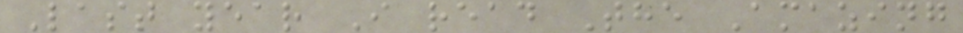Last year I read The Amazing
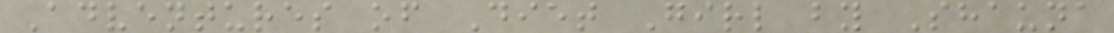Adventures of Diet Girl by Shauna
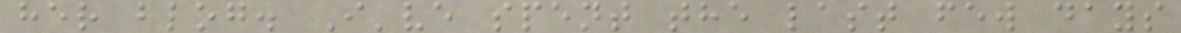her blog. I've spent the last few days
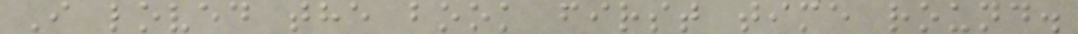I loved the book first time round.
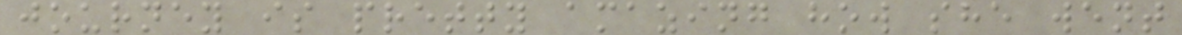journey is pretty amazing how she went
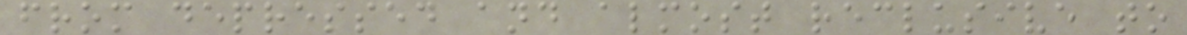from depressed and almost reclusive to
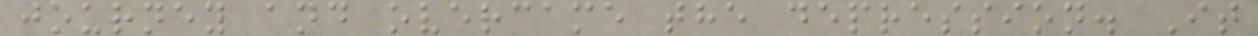journey and overcame the depression. It
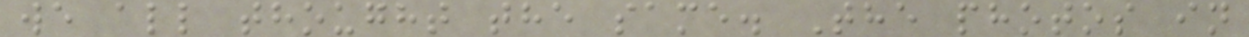we all thought the same. The photos in
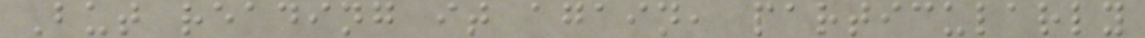But reading it again, particularly
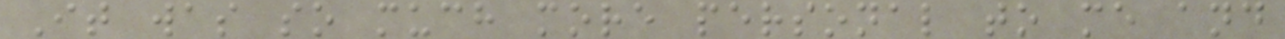It was so much more personal to me and
